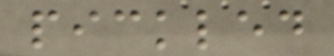pickled
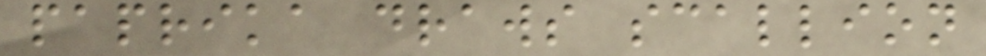paprika draws scallion
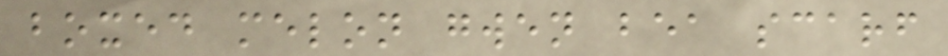boxed melon gwen bea scarf
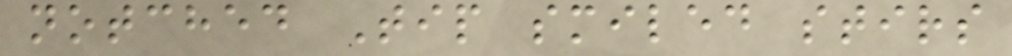notched Tip smiled stirs
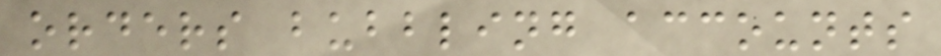orders bubbling accounts
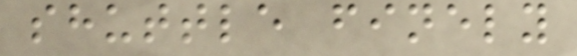shuttle finely
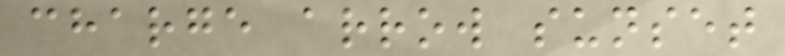charge arrow sunset
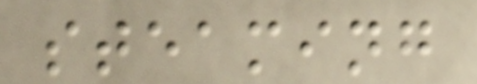steaming
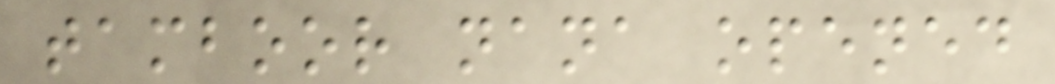tamboor nana opened
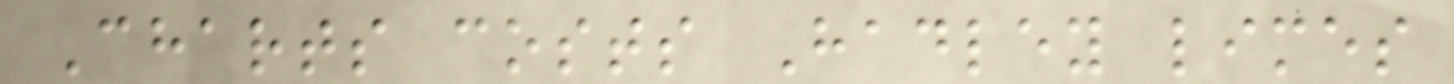Charts costs Hadley limes
